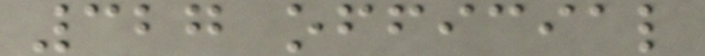327 official
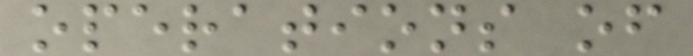operations of
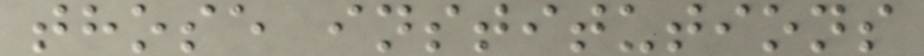those institutions
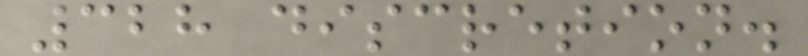328 discretion.
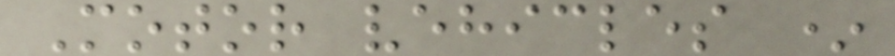Motor vehicles *
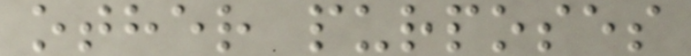other purposes
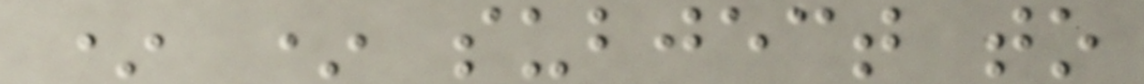* * subject to
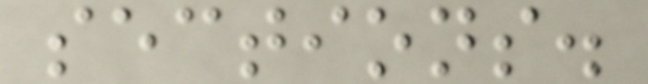sections.
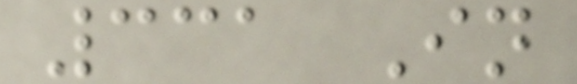331 In
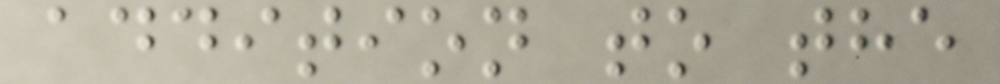addition to the
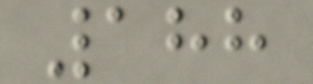188
